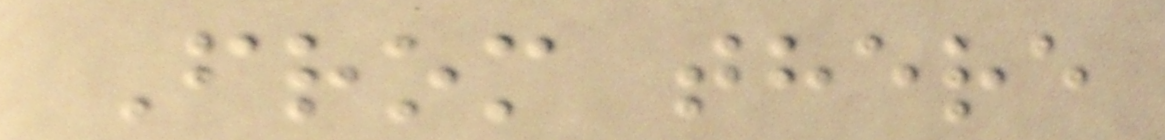From there
